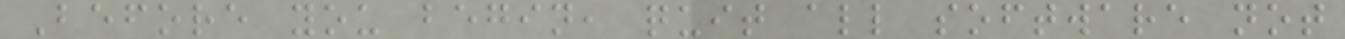Before you begin, quit all software not
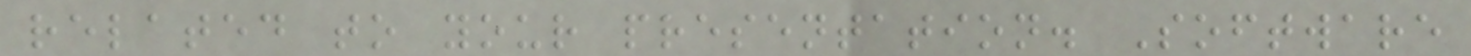related to your presentation. Software
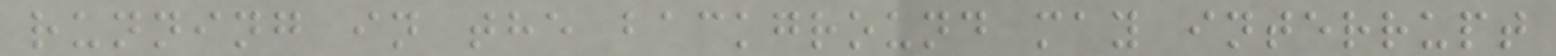running in the background may interrupt
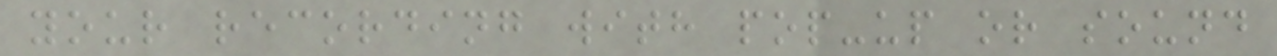your recording with pop-up or sound
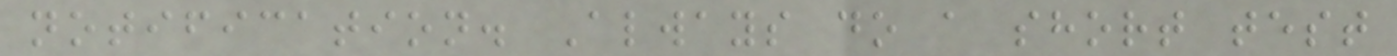notification. Always do a short test
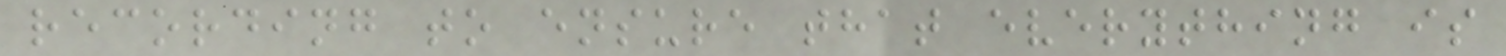recording to ensure that everything is
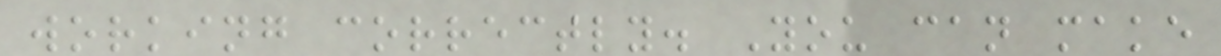working correctly. You can make
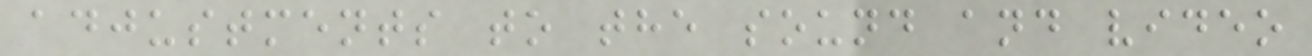adjustments to the sound and video
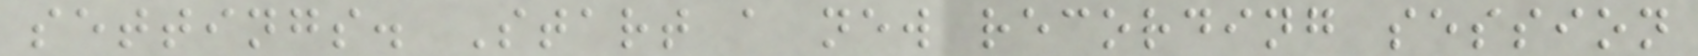settings. Start a new recording session
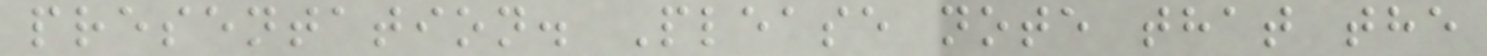presentation. Please note that the
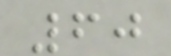60
